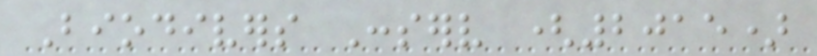Biodivers Conserv (2015)
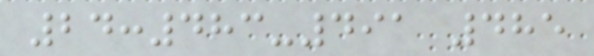24:483-491 485
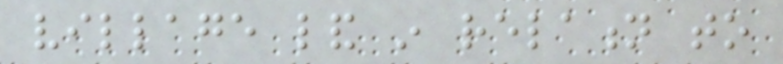village land in relation to
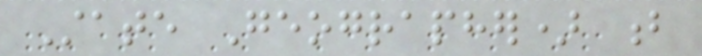State Geographer) b
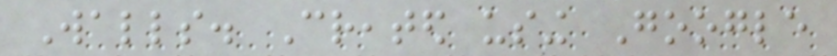Walls. Created using Google
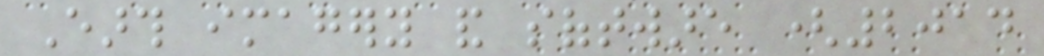Earth imagery and software (2014
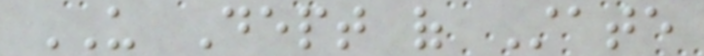US Dept of State
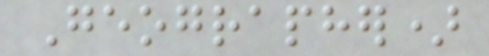Geographer)
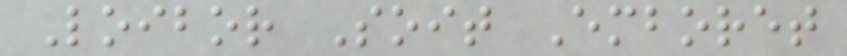Loibor Soit Emboret
